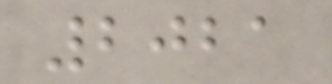2021
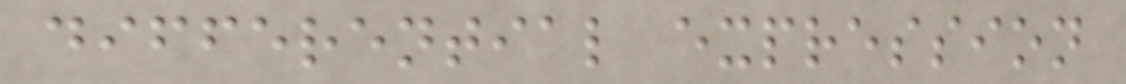differential expression
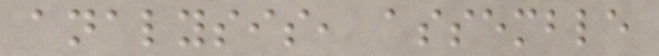analysis, assemble
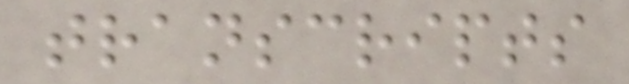transcripts
